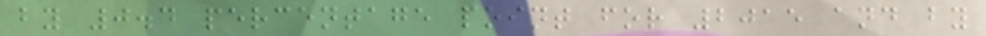by 0.4 percentage point for 2015 and by
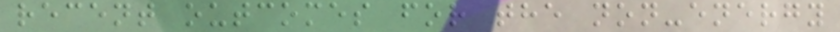recent outcomes for the non-energy
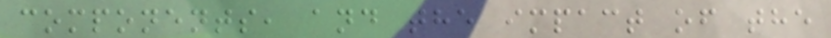components, and the impact of the
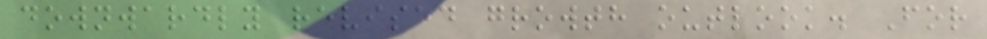downwardly revised growth outlook. For
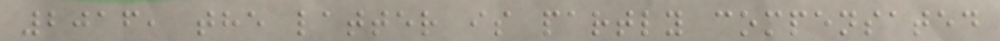2016, the latter is partly compensated
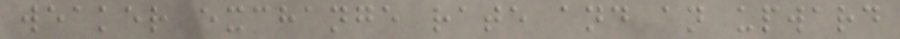weaker exchange rate and an upward
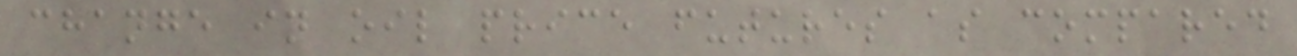change in oil price futures as compared
